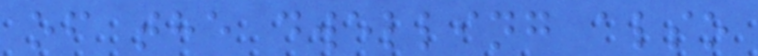of the dwelling also
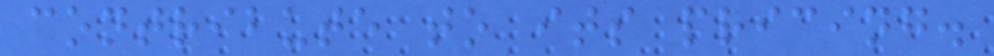contribute to its pricing.
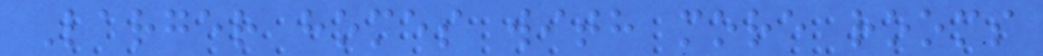Larger homes with more rooms
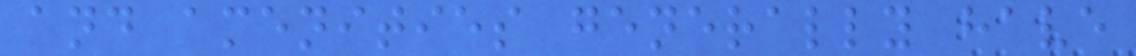and amenities generally have
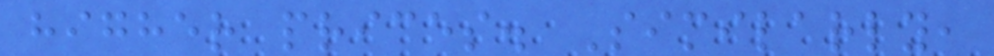higher prices. Similarly,
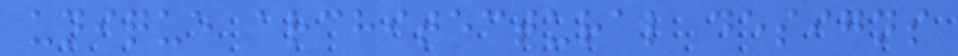unique architectural designs
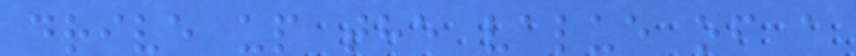drive up the value of a
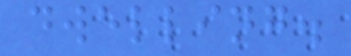dwelling.
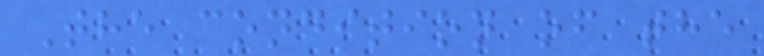The condition of the
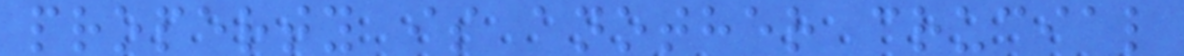property is another crucial
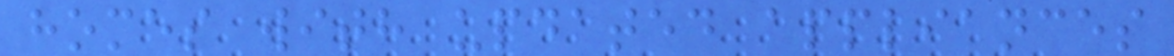homes with updated appliances
